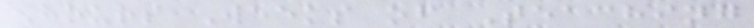Hours Weeks of Teaching
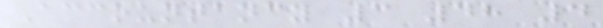Accountancy 3 48 4
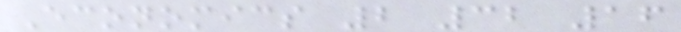Economics 2 32 16
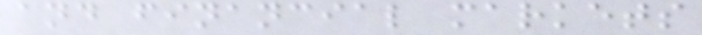and financial markets
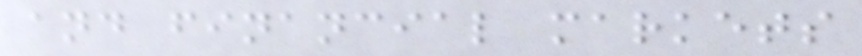and financial markets
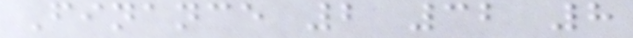Finance 2 32 8
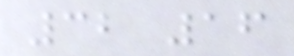32 16
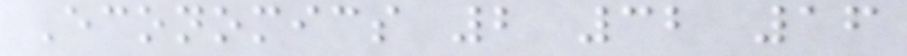Economics 2 32 16
